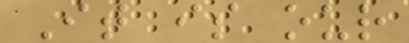It is our
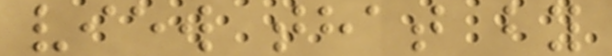view that by
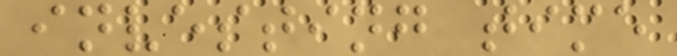investing time
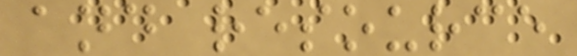and resource
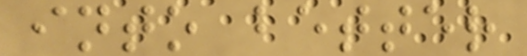into better
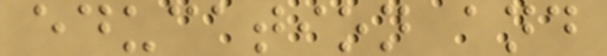education and
